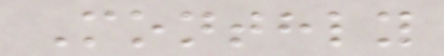Monthly
